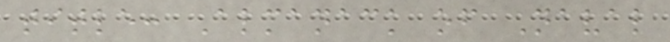title: Almanack of Naval
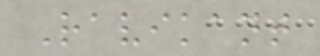Ravikant
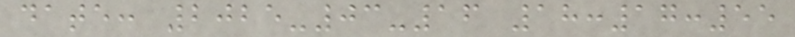date: 2025-03-16 18:17:55
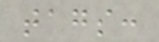tags:
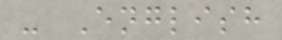- English
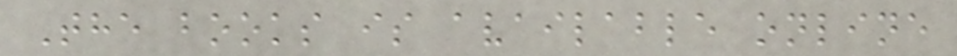The books is available online
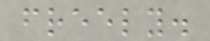freely.
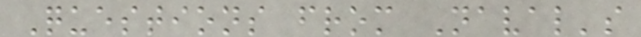Questions from Naval's
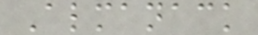Almanack
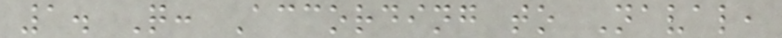1. Q: According to Naval,
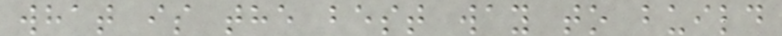what is the best way to build
